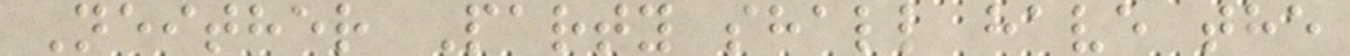Neither Party shall have the
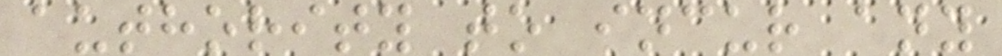authority to incur any
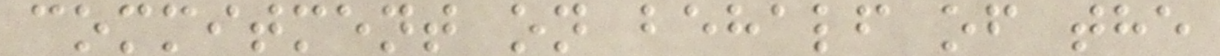commitment on behalf of the
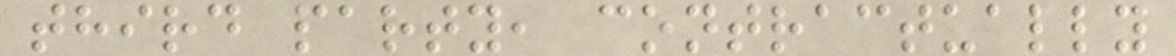third party, contractually
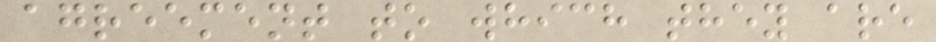agreement to which they are
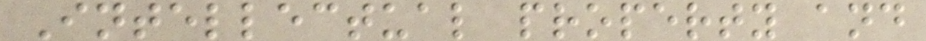Intellectual property and
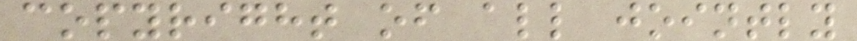copyright of all jointly
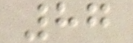87
